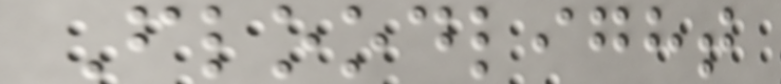Floodlight
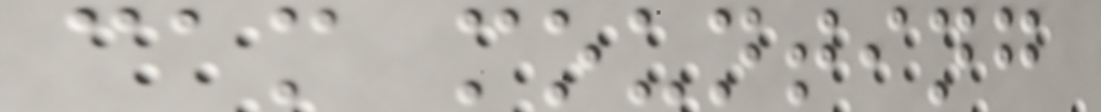cam mounting
